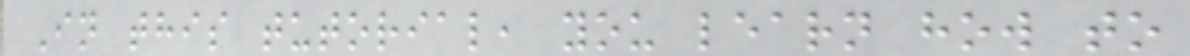In this tutorial, you learn how to
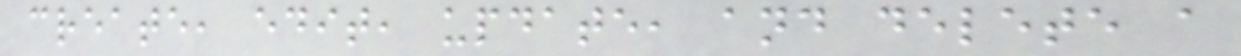create, edit, update, and delete a
